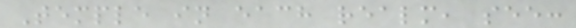Temple in each realm, see:
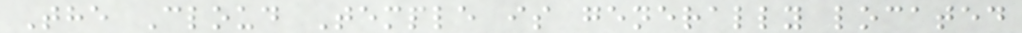The Cloud Temple is generally located
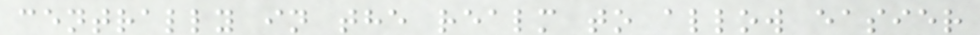centrally in the realm to allow easier
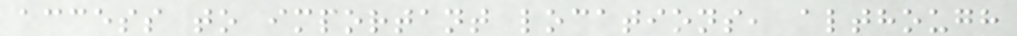access to important locations, although
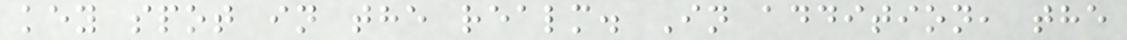key spot in the realm. In addition, the
